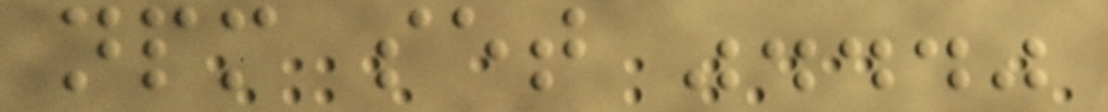npm set "..."
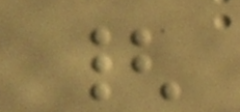{
